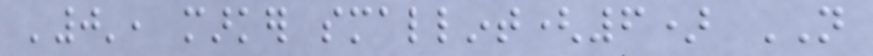'0', marker smallint(6) NOT
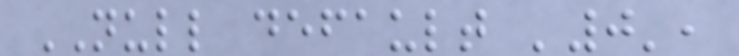NULL default '0',
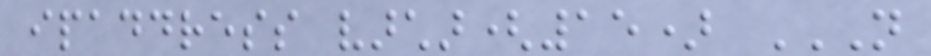ipaddress varchar(15) NOT
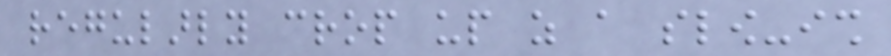regularly crop up as a slow-ish
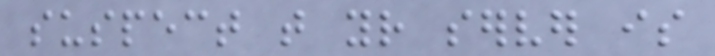suspect that your server is
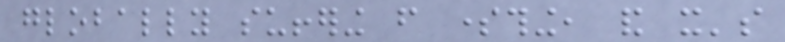globally suffering from something, and it's
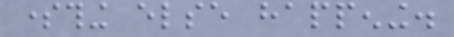something else happening.
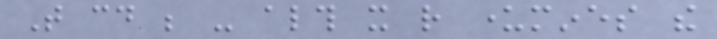That could be - although it rather undermines the
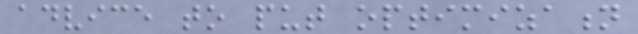advice to put optimization
